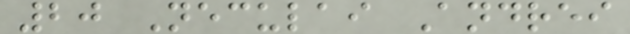20 Neculai Andrei
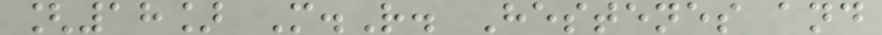[18] M.R. Hestenes and
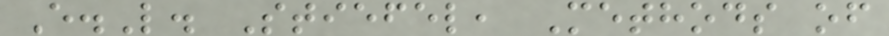E.L. Stiefel, Methods of
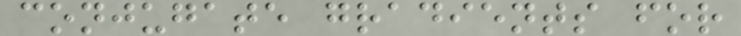conjugate gradients for
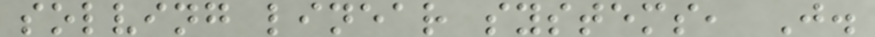solving linear systems, J.
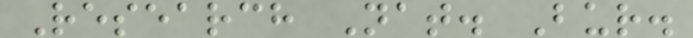Research Nat. Bur.
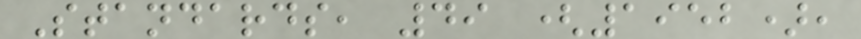Standards, 49 (1952),
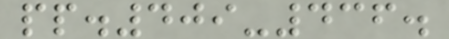pp.409-436.
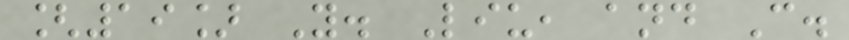[19] Y. Liu, and C.
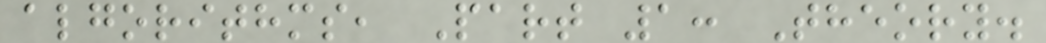algorithms, Part 1: Theory.
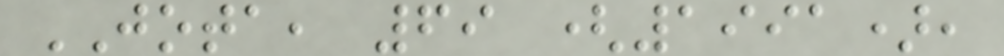JOTA, 69 (1991),
